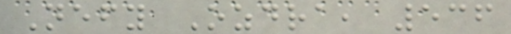Nefy Ozdra, 536
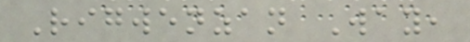Rigwenzan Way,
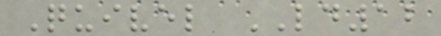Quivel LD12
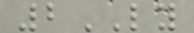2LY
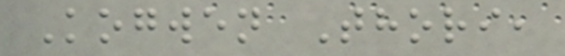Kogwen Thori,
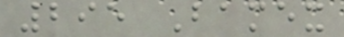295 Bamex
